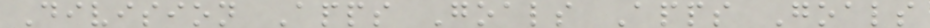Division Apps Goals Apps Goals
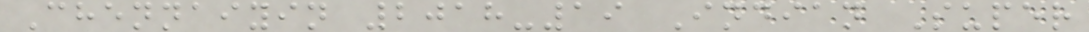Chennaiyin 2018-19 Indian Super
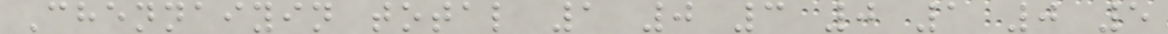Chennaiyin total 1 0 3 0 1 0 5
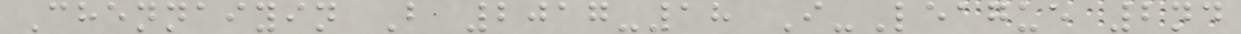Chennaiyin B 2017-18 I-League 2nd
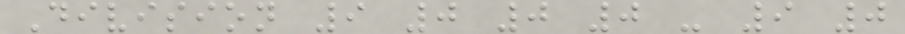Division 9 0 0 0 - 9 0
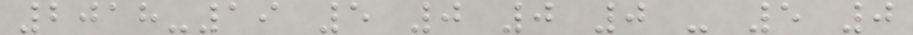2018-19 5 0 0 0 - 5 0
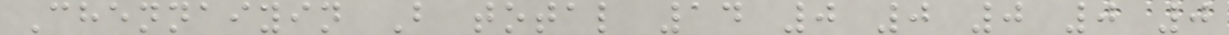Chennaiyin B total 14 0 0 0 0 0
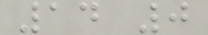14 0
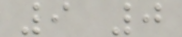9 0
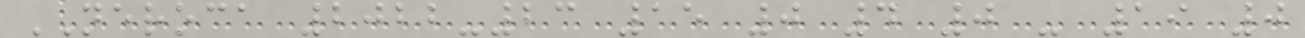NEROCA 2022-23 15 0 4 0 - 19 0
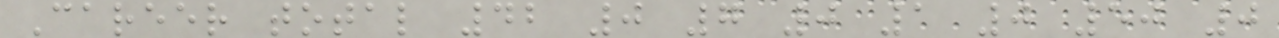Career total 42 0 7 0 1 0 50 0
